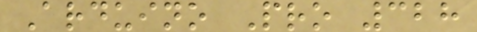Arduino Pro 328
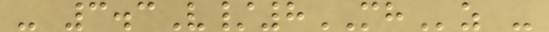- 3.3V/8MHz -
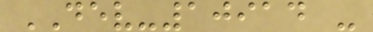DEV-10914 -
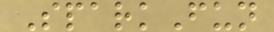SparkFun
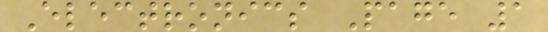Electronics Page 1
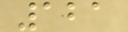121
